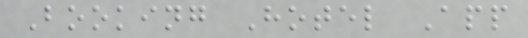Booking Hotel App
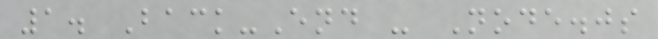1. Back-End - Node.js
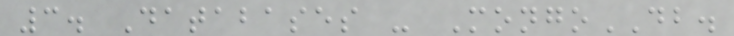3. Databases - MongoDB.
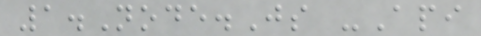1.Node.Js -Api
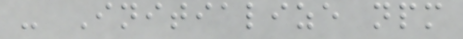- Initialize npm
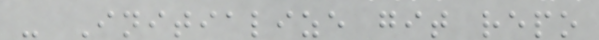- Initialize git repo
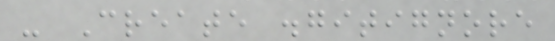- Create .gitignore
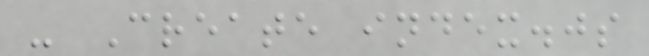- Create index.js
